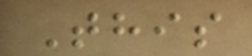This
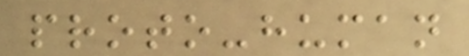proto-human
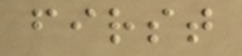first
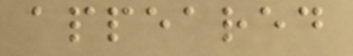appeared
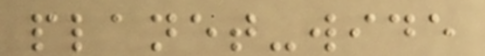planet-wide
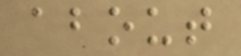about
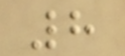8
